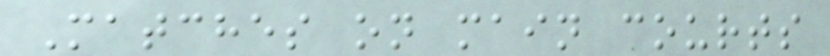Matches on main courts
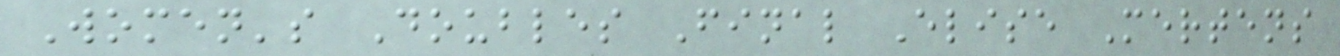Women's Doubles Final Elise Mertens
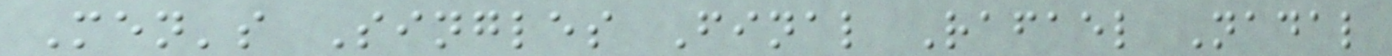Men's Singles Final Rafael Nadal
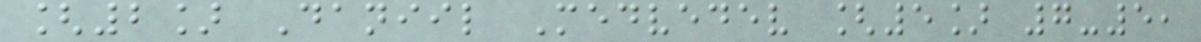[2] Daniil Medvedev [5] 7-5,
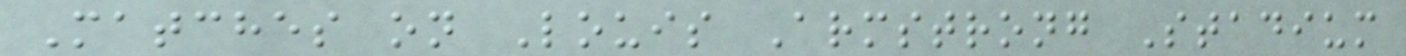Matches on Louis Armstrong Stadium
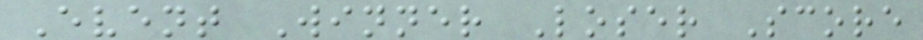Event Winner Loser Score
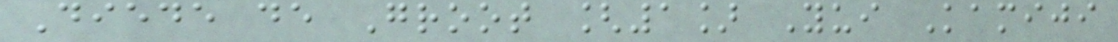Diede de Groot [1] Yui Kamiji
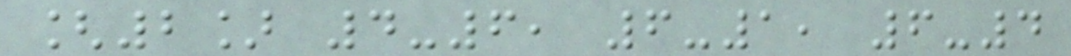[2] 4-6, 6-1, 6-4
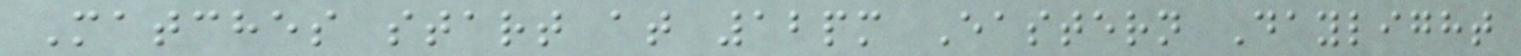Matches start at 12pm Eastern Daylight
